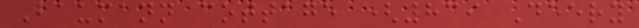Baumann cottage (839 Deery
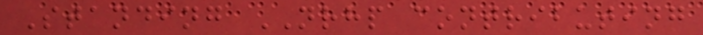Standing NRHP contributing
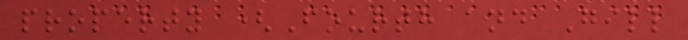property (Fourth and Gill
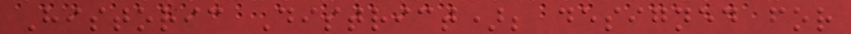Historic District); designed for
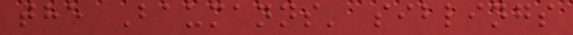the Baumanns' siblings
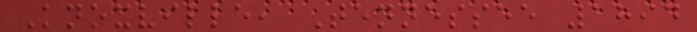Knoxville, Tennessee 1894
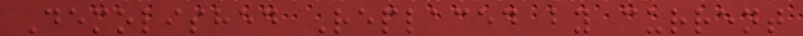Demolished Replaced by current
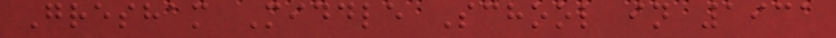Gresham Middle School in 1931
